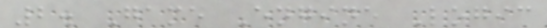2. Game Engine Logic
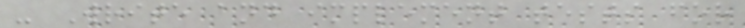- Write and implement tests for
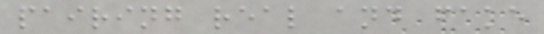pairing real and fake
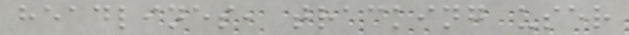headlines, tracking user
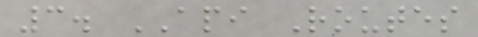3. API Routes
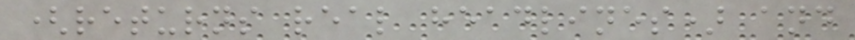(returns real headlines) and
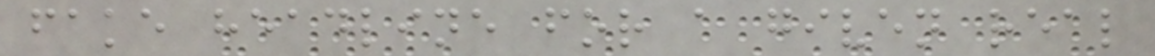fake headline for a given real
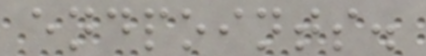endpoints.
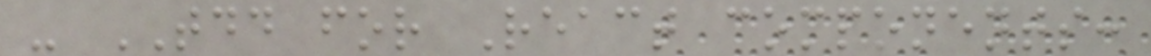- TDD for React components:
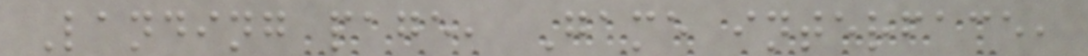Landing page, Game interface,
